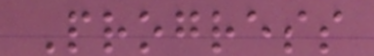Progress
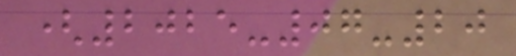(2025-07-20
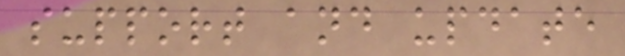support and update
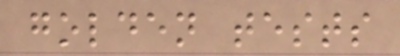golden tests
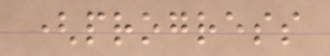(progress
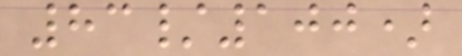83/100)
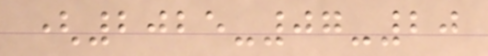(2025-07-20
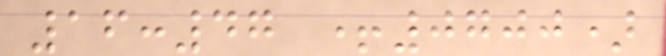16:47 +0700)
